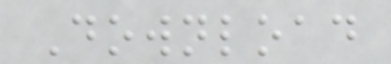Download
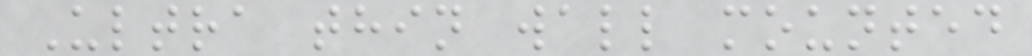Ultra thin wall mounted
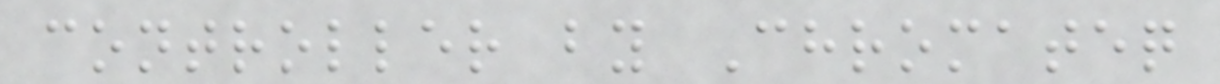controller by Chromateq
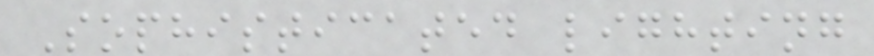Sophisticated lighting
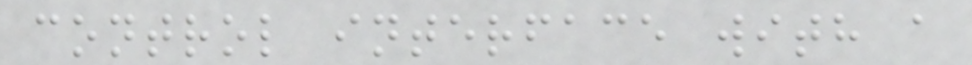control interface with a
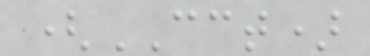(CCT)
